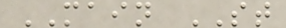MAIN ST
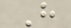H
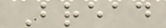Bread
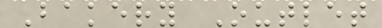Bakery Outlet
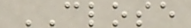CLOSE
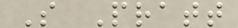S Pratt
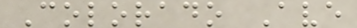Colorado Ave
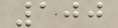100
